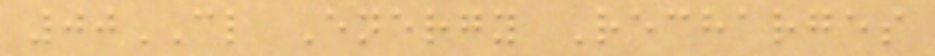00CL Energy Recharges
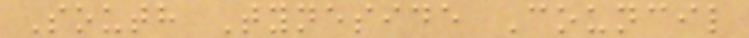South Tyneside Council
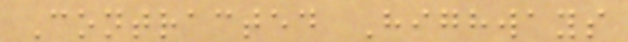Contracted Highways
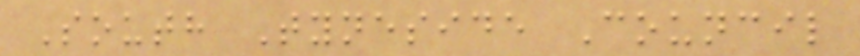South Tyneside Council
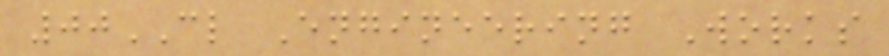00CL Engineering Works
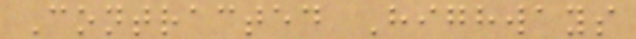Contracted Highways
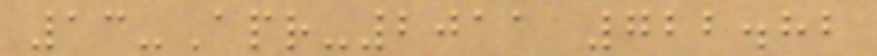13-Apr-2011 722.82
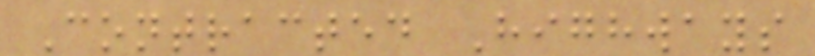Contracted Highways
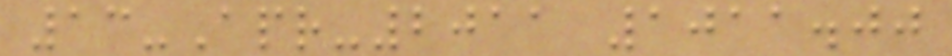13-Apr-2011 1011.00
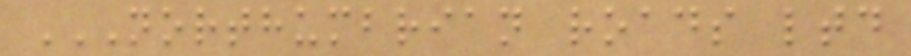NORTHUMBRIAN ROADS LTD
